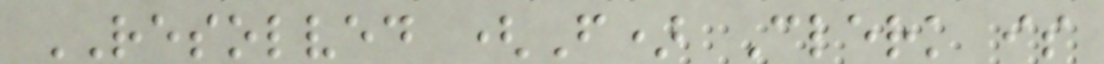RESOLVED (F) Clerk is
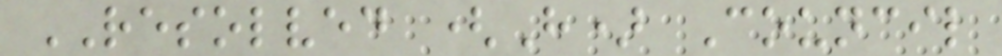RESOLVED (H) Council
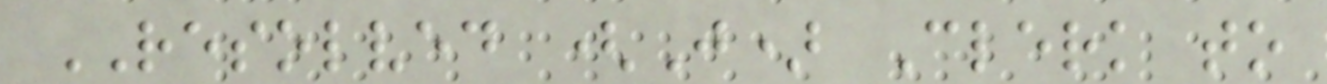RESOLVED (J) Clerk to
